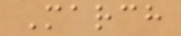March
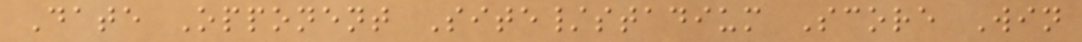Date Opponent Site/stadium Score Win
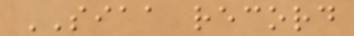SIAA record
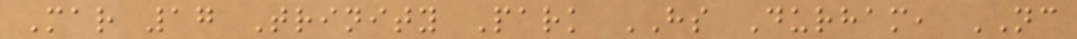Mar 17 Trinity Park HS Durham, NC
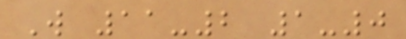W 11-2 1-0
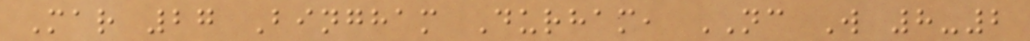Mar 27 Bingham Durham, NC W 8-2
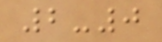2-0
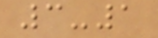3-1
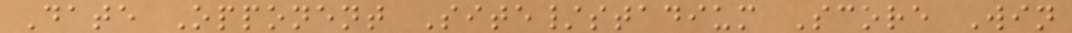Date Opponent Site/stadium Score Win
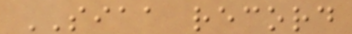SIAA record
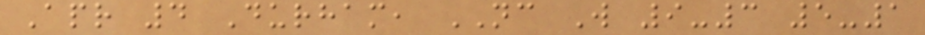Apr 4 Durham, NC W 9-3 5-1
